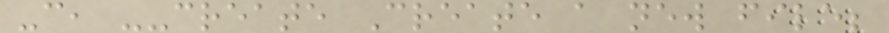-c, --create Create a new file;
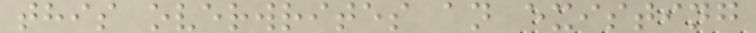this overwrites an existing
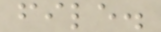file.
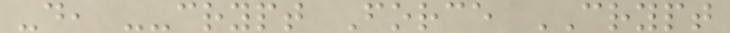-d, --crypt Force CRYPT
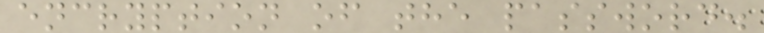encryption of the password.
